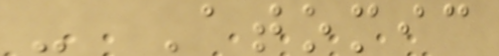- Atomic
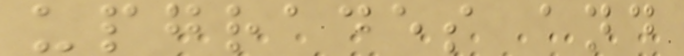upgrades and
